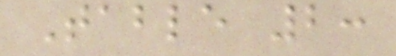Table 2:
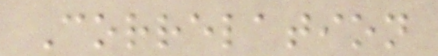Correlation
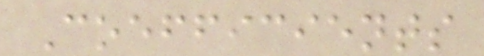Coefficients
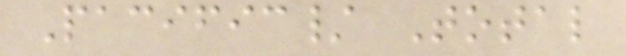Pacific/ Total
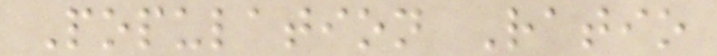Population Ratio
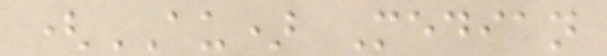(AU) Median
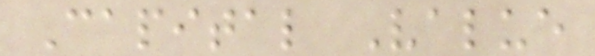Capital Value
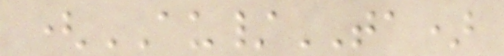(AU/TA)
